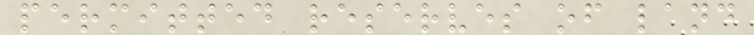permitted reserves of land
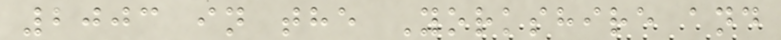2003 in the Yorkshire and
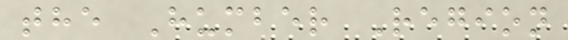the Humber Region
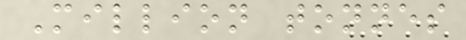Million tonnes
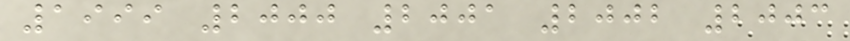1999 2000 2001 2002 2003
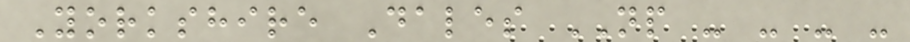Yorkshire Dales NP - - - -
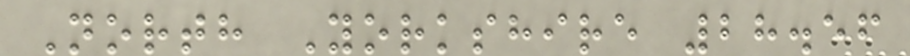North Yorkshire 28.56
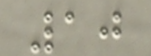10
